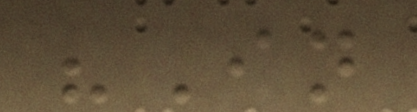"In
